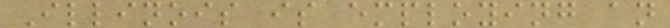Illinois is employing an
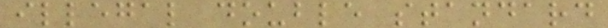illegal double standard
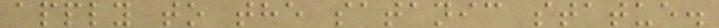apply to the satanic statue.
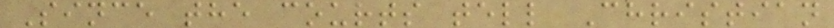Since the courts tell Christian
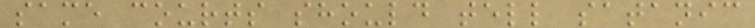same courts should tell satanic
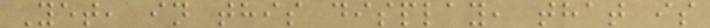Yet, in this display, that is
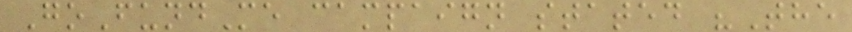GoFundMe campaign stated "The
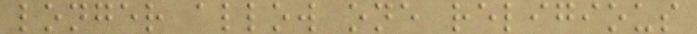longer allow one religious
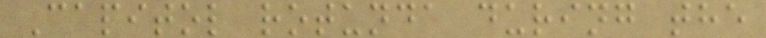Capitol rotunda during the
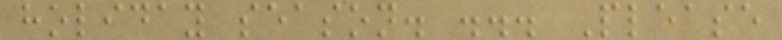holiday season. ... Please
